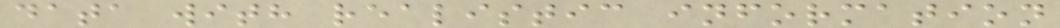data with realistic information
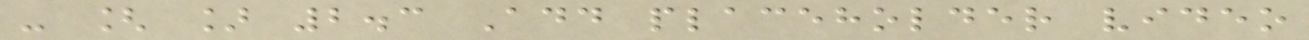- [ ] 2.3 Add placeholder video
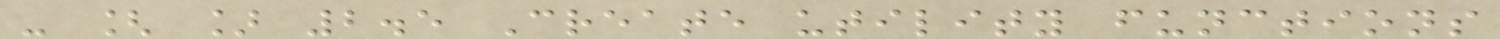- [ ] 2.5 Create utility functions
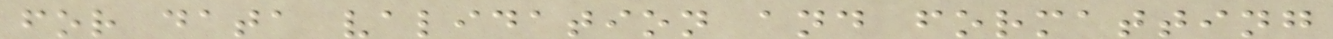for data validation and formatting
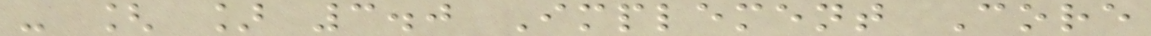- [ ] 3.0 Implement Core
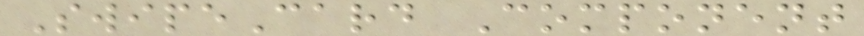SwipeCard Component
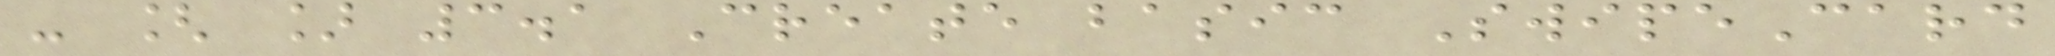- [ ] 3.1 Create basic SwipeCard
